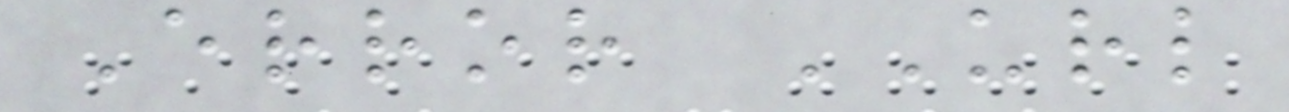Error URL
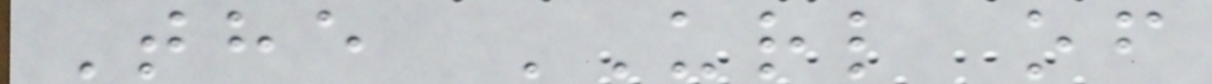The URL of
